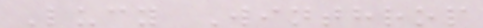Lucy Winthrop
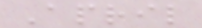April
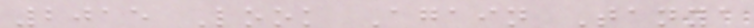2015 Look Again Tanya
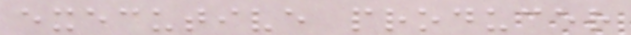executive producer
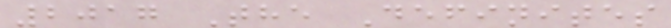2017 The Definites
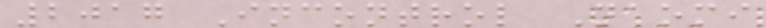2017 Incontrol Naomi
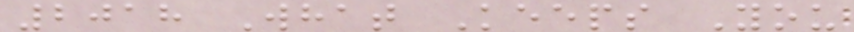2018 What Keeps You
